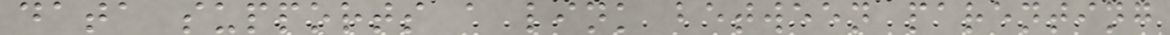data supports a link between parenting
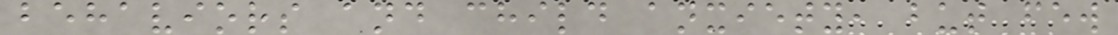behaviors and child anxiety, but few
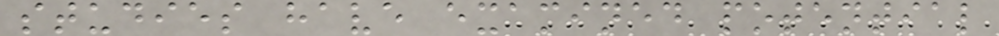studies have examined potential
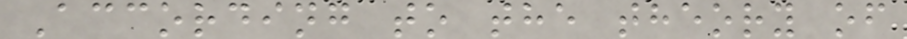According to the theory of
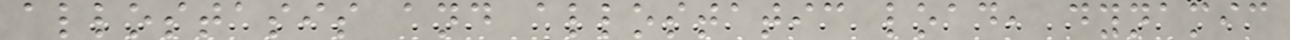allostasis and allostatic load, dynamic
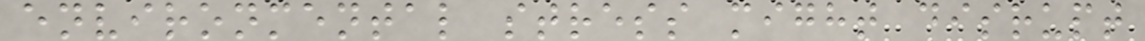environmental stress might disrupt
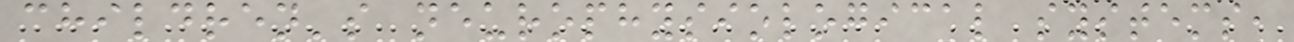children's neurophysiological systems,
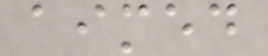aimed
